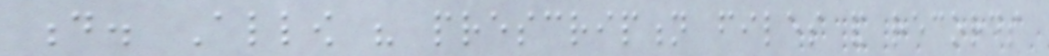d. Allow his prescription files and records
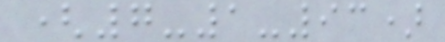(7-1-93)
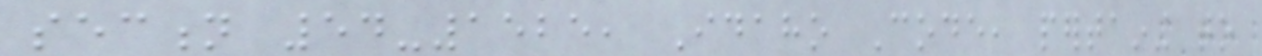section 54-1525, Idaho Code, pertaining to
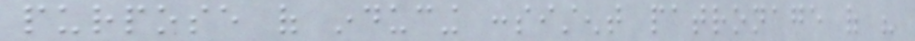purpose of inducing consistent patronage of his
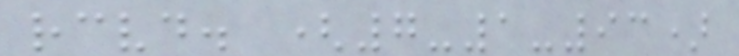received. (7-1-93)
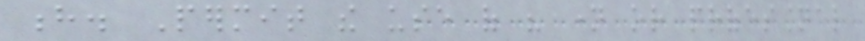h. Permit the use of his name or professional
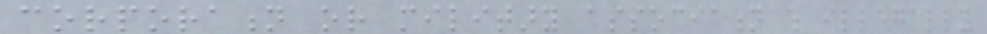corporation or military association which illegally
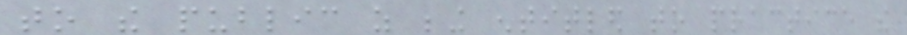to the public as being entitled to practice the
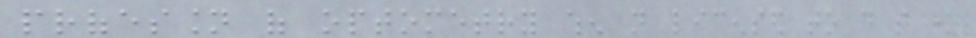profession of optometry when not licensed to do so under
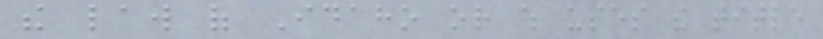the law of Idaho or which uses the title
